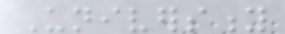University
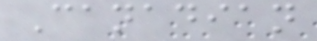Canadian
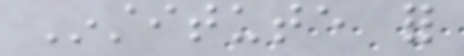Institute for
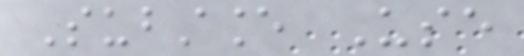Substance Use
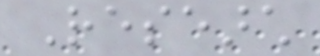Research
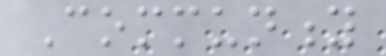Community
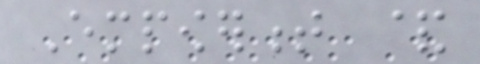Empowerment &
